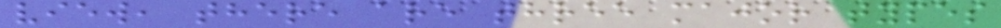view, there are three major types
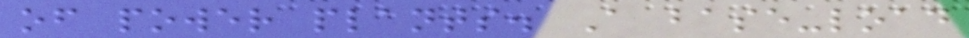of power plants. A base-load
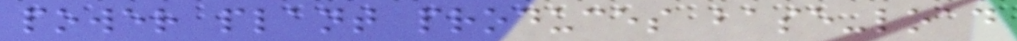power plant produces base-load
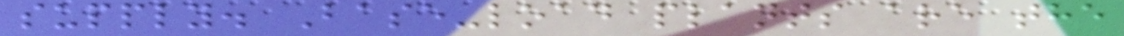supply. Base-load plants are the
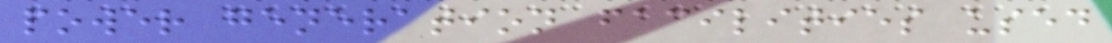power generation facilities used
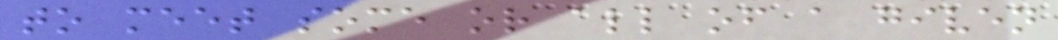to meet some or all of a given
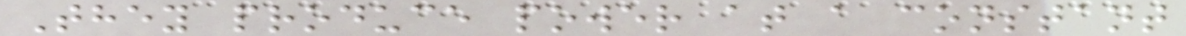They produce power at a constant
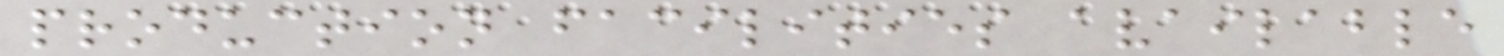production facilities available
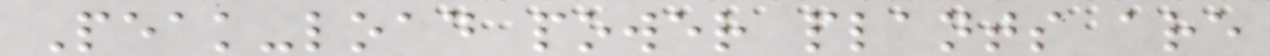Peak-load power plants are
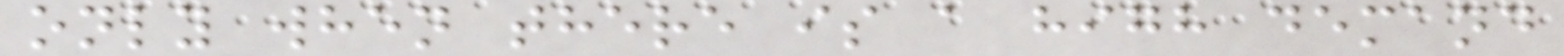only when there is a high demand
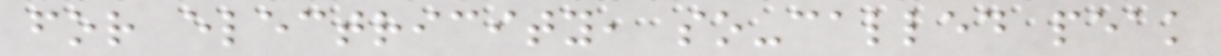for electricity, so-called peak
